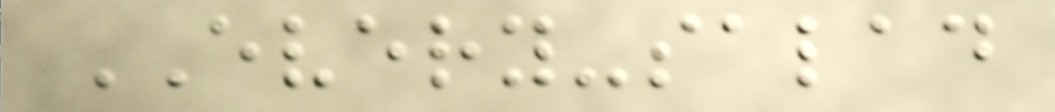EVERY-salad
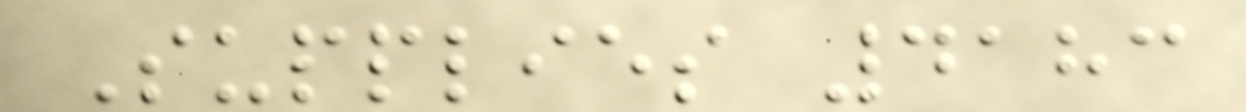Supplies 4183
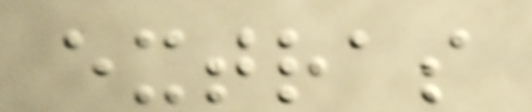extras
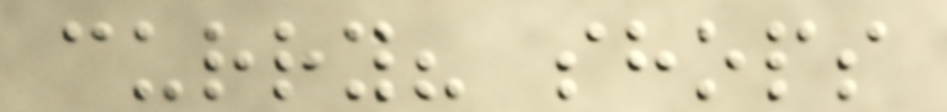curry? shops
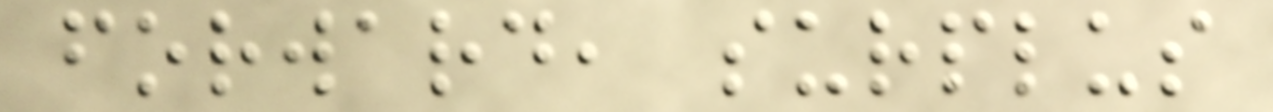forward, surplus
